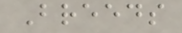Breeds
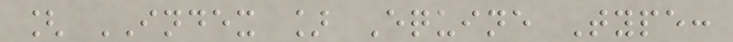[ INDEX ] Equine Type:
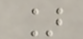]
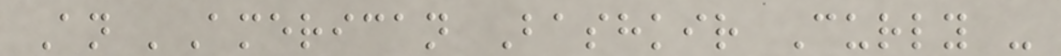An 'American Bashkir Curly -
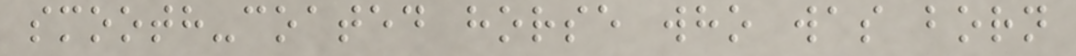smooth-coated horse who was born
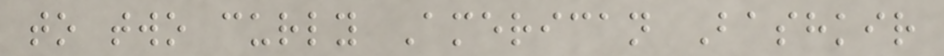to two curly American Bashkir
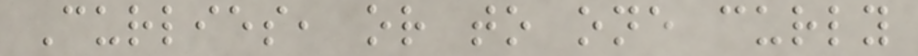Curlies, or to one curly
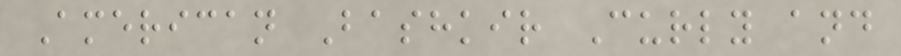American Bashkir Curly and
